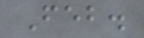Feb.
